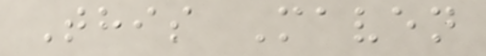This Maven
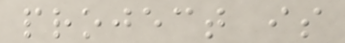project is
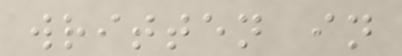written in
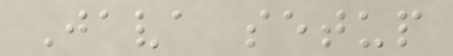Java setup
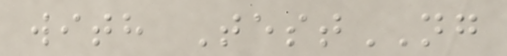with TestNG
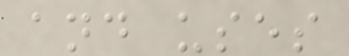and uses
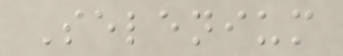Selenium
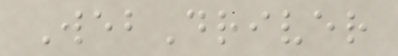WebDriver
